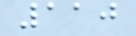110
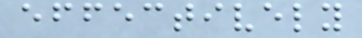effectively
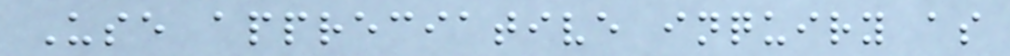Use appreciative inquiry as
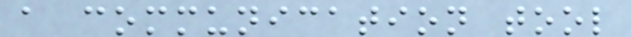a communication tool
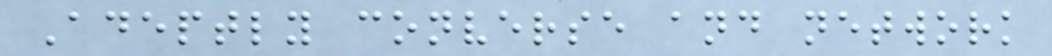Adeptly converse and network
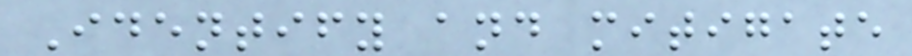Identify and mitigate
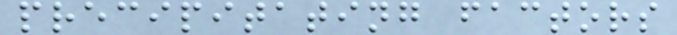precipitating factors
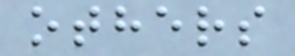others
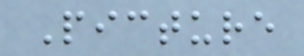Picture
